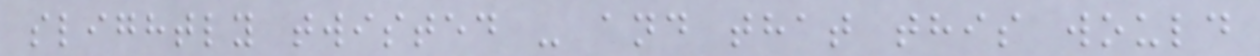slightly twisted - and that this would
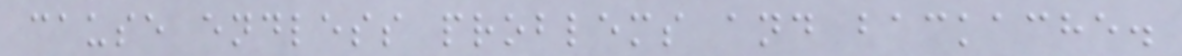cause endless problems and backache.
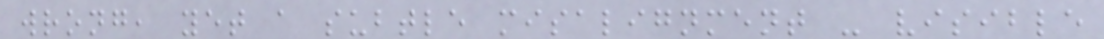wrong, yet a subtle misalignment - visible
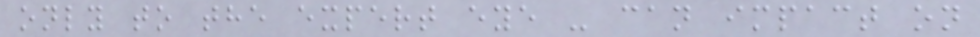only to the expert eye - can impact on
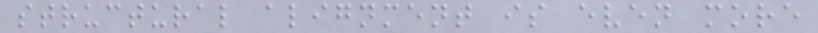structural alignment is even more
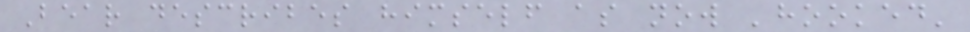Bear describes himself as now 'hooked'
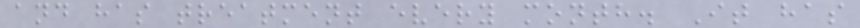and has treatment every month. It has
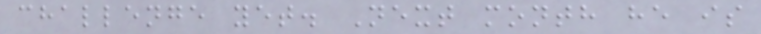challenge yet. Next month he is
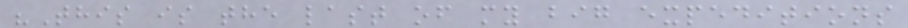"This is the last of my big expeditions
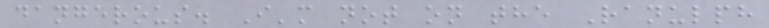dangerous. I'm not on the Ranulph
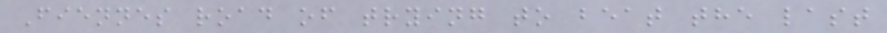Fiennes road of trying to beat the last
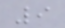9
